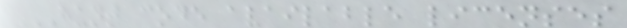HUNT CODE AVAILABLE LICENSES
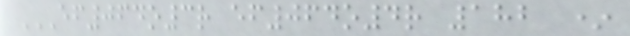EF064O3R EF064O4R 182 *
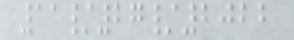11/27/2022
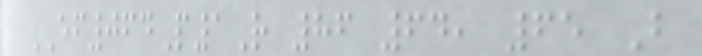EF064P1R 86 64, 65 B
